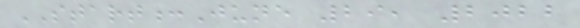START:June 29, 2022
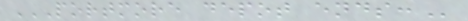PORTMORE DEPOT ENDS:
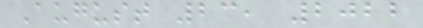August 23, 2022
